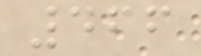466
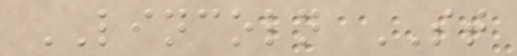LINCOLN ST
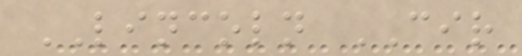LINCOLN CIR
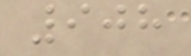908
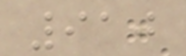910
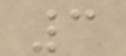3
